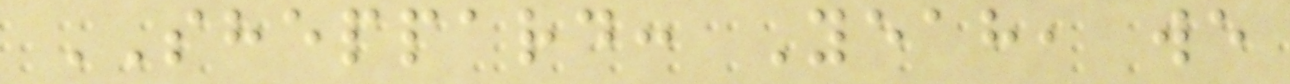SHEPPARD: Yeah, we
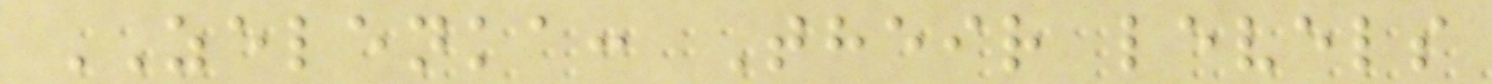ZELENKA: Their levels
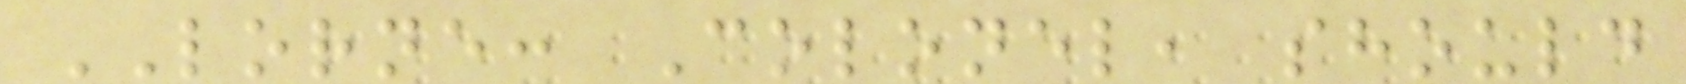LORNE: Colonel, should
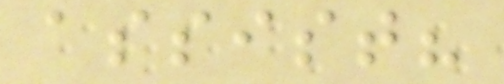assist?
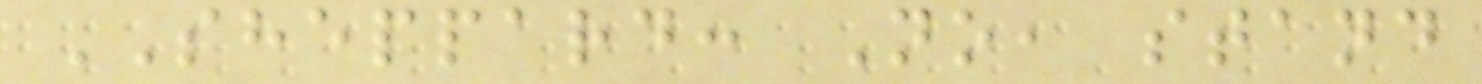SHEPPARD: No, stand
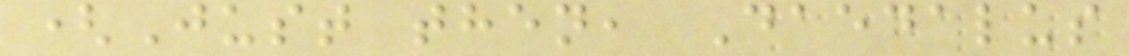(Just then, Daedalus
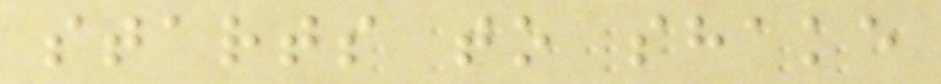starts to shake
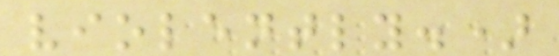violently.)
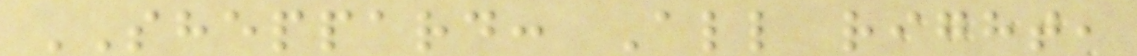SHEPPARD: All right,
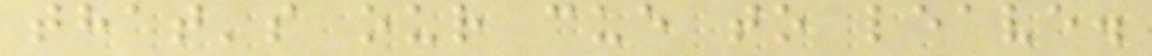that's our cue to leave.
